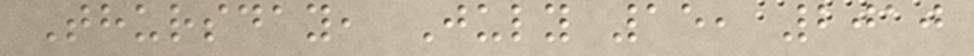Thursday, July 15, 2010
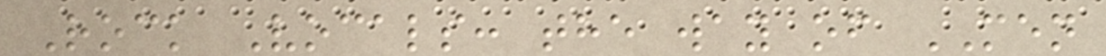Rock Vocals: the way of MEN
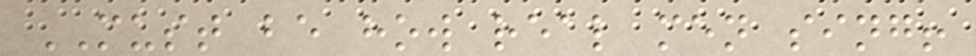MUST be how real men sing!
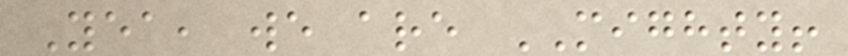Yea, we are MIGHTY!
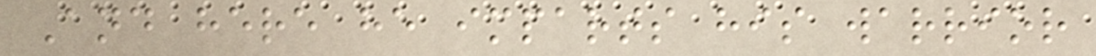And here he imparts his warrior
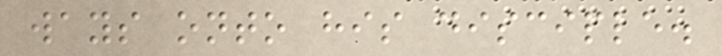ways onto his disciple.
